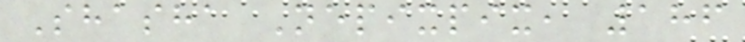Shasha Nepixpix, 186
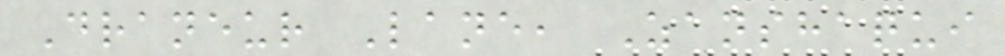Draneur Lane, Zanshaqui
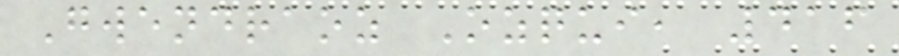Gwendraoz Ozqui, 416
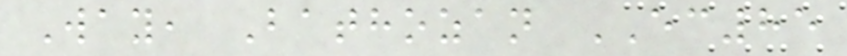Way, Bathozan EC85
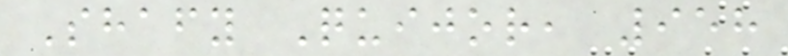Shafy Quijor, 958
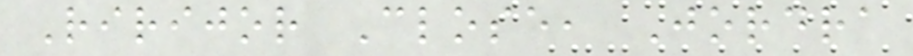Ririjor Close, Jordra
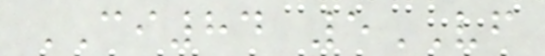CI84 5VF
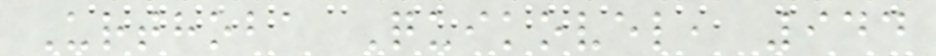Urthoba Quikovel, 944
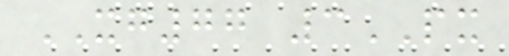XG77 3PX
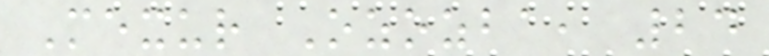Mexur Ozozba, 24
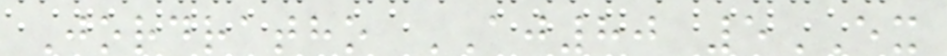Jordratho AJ80 5EX
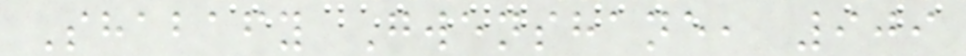Shabafy Gwenshane, 909
